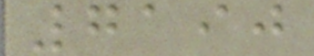7190
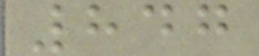847
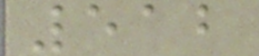512
